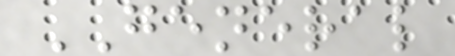GENERAL
